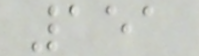151
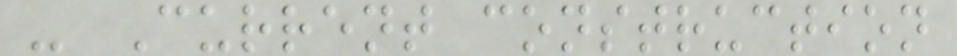- Current construction
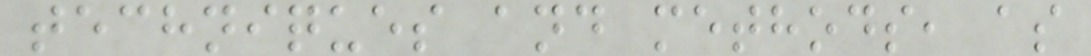techniques and methods, as
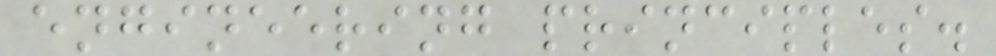engineering principles.
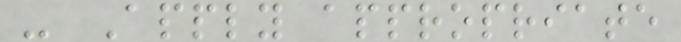- Apply appropriate
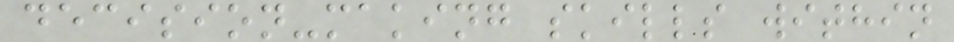decision-making skills within
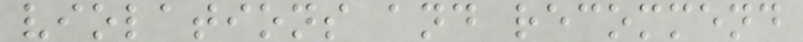violations and recommend
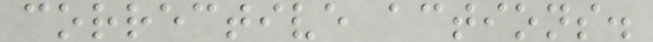corrective actions.
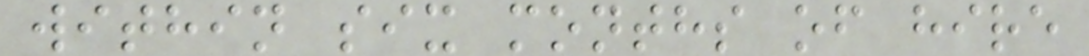within six months of hire
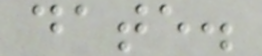date.
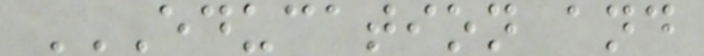EDUCATION AND
